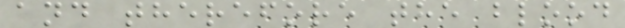and therefore the blood
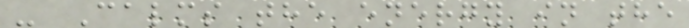- Calms the energy in the
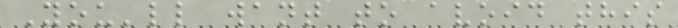You'll want to avoid this
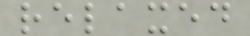relaxed
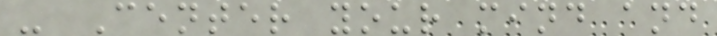- Center your mind and
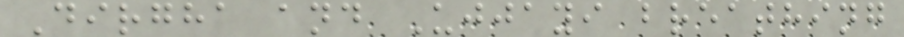Dirgha and Ujjayi breathing
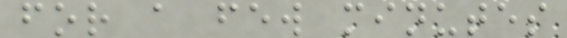for a few minutes
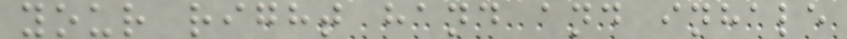your right hand and inhale
